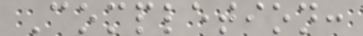Completion:
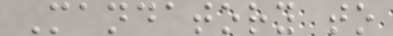Mandatory to
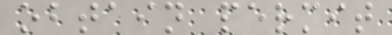obtain permit
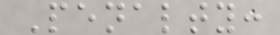Penalty:
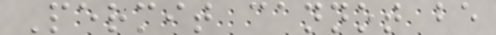Permit cannot be
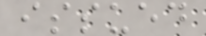issued
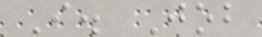I. Job
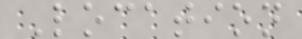Location
